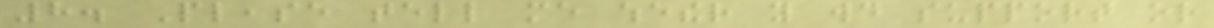8. Please tell me whether you would support or
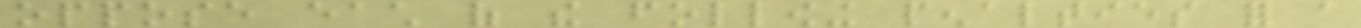oppose each of the following penalties for a
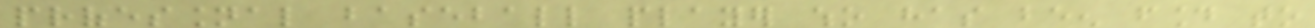professional baseball player who has been found to
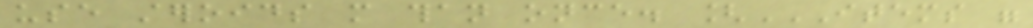use steroids more than once. [ITEMS WERE
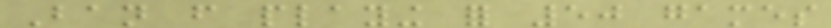Ban from playing for 50 games
